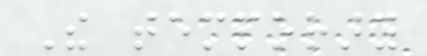The temporary
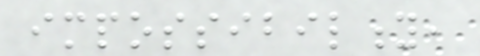impossibility,
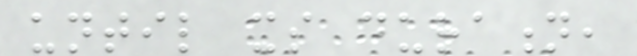until its duration,
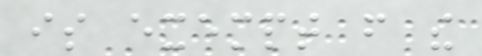is exempt from the
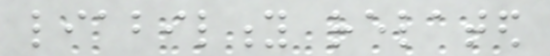liability related
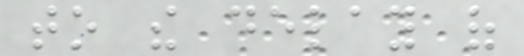to the delay of
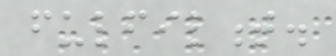fulfilment.
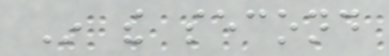In the second
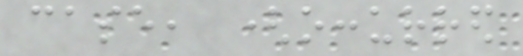case, (occurred
